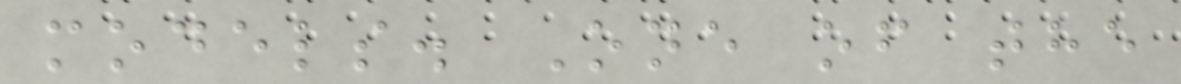models. One of the
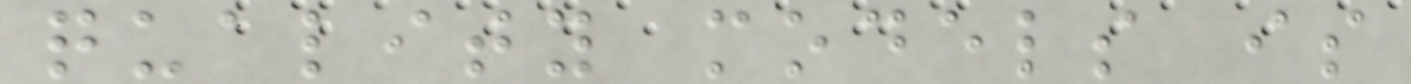quality models is
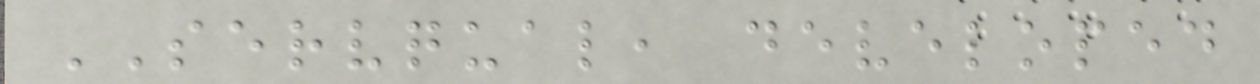SERVQUAL, developed
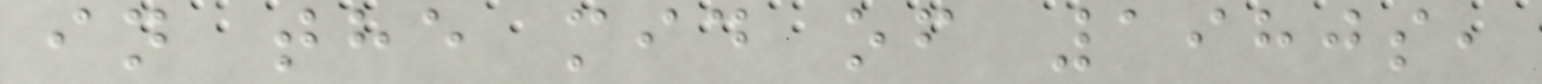in the mid of 1980s,
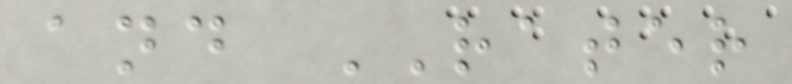and RATER
